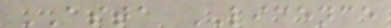ASTA LICENCE
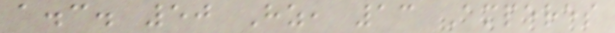a.c. 50 Hz, 13 Amperes
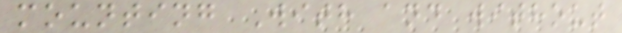mounting With and without
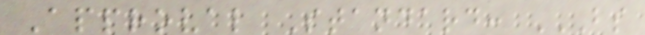Approval Standard: BS
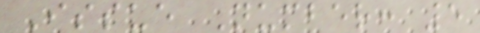Issue Number: 5
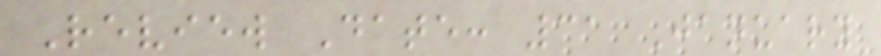Review Date: 31 January
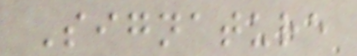Signature
